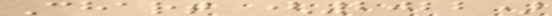Chart (2022)
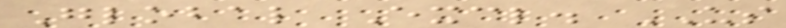Global Excl. US
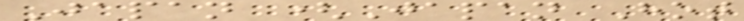Japan (Japan Hot
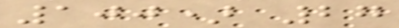100) 27
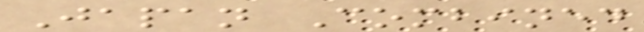Japan Combined
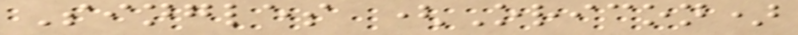Singles (Oricon)
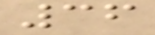36
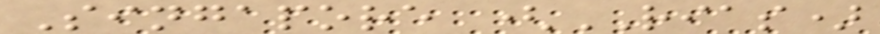Singapore (RIAS)
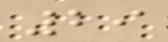29
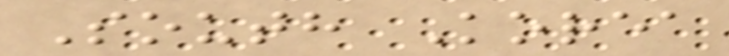South Korea
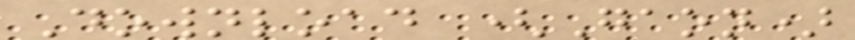Download (Gaon)
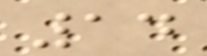14
